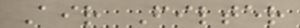Air Filter
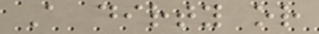A dirty or
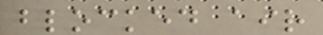blocked air
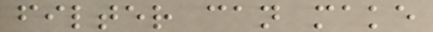filter can make
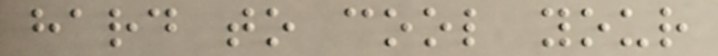hard to cool your
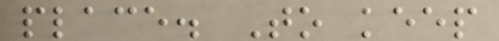place. To keep
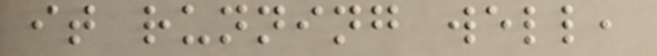it running well,
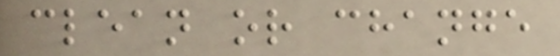clean or change
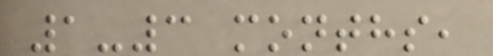1-3 months,
